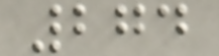274
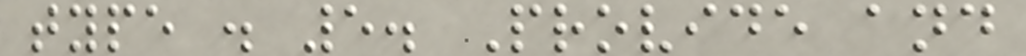type . 5. Provide and
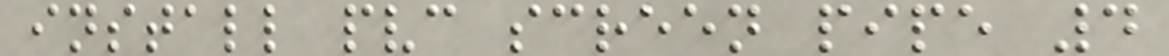install pvc screen pipe 4
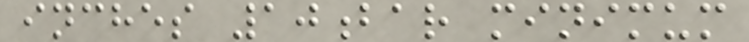inches 10bar minimum
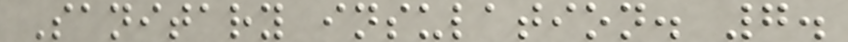Sanitary insulation. 7.
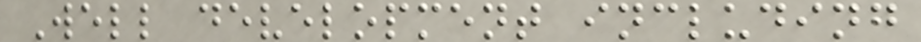Well development including
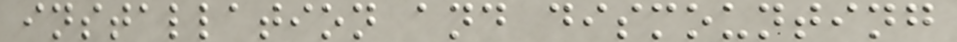installation and dismounting
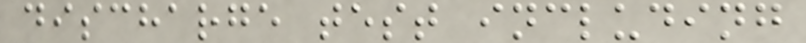discharge test including
